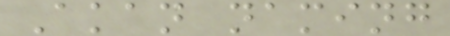Akan naming
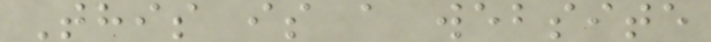This is a website
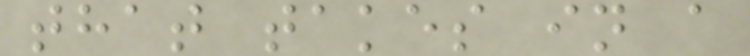that takes in a
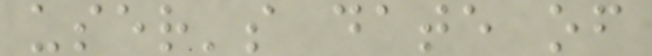user's date of
